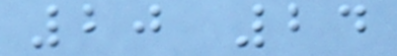20 24
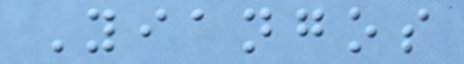Yiangos
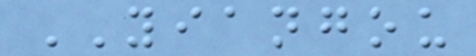YIANGOU
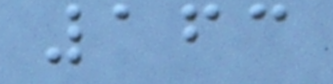163
